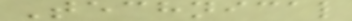Technical
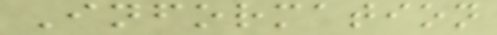Information
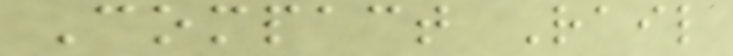Compact Rail
